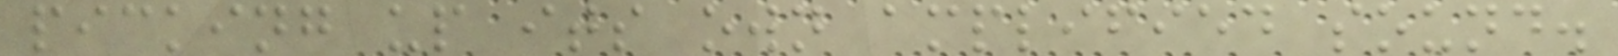picking up its own amplified sound.
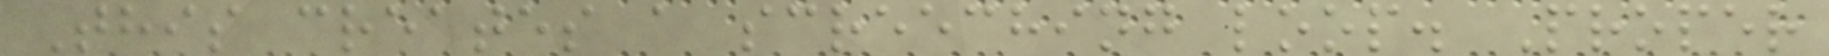This creates a screeching loop. Proper
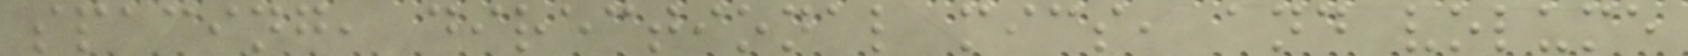spacing, directional mics, and volume
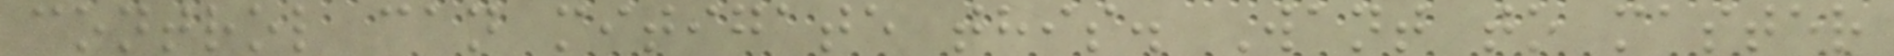control can mitigate this. Want to master
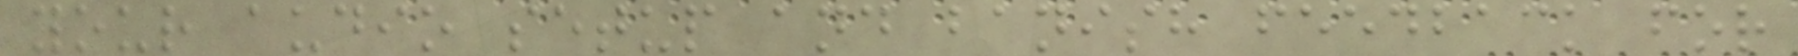your audio setup and banish feedback for
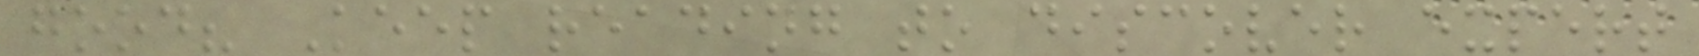good? Keep reading to discover expert
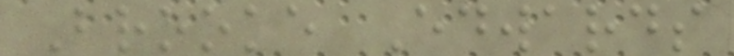Brooke Edwards
